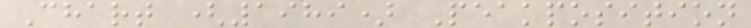Chart (1989) Peakposition
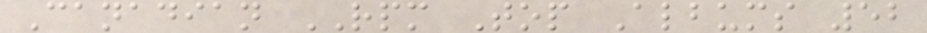Canadian RPM Top Albums 52
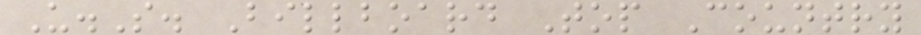U.S. Billboard Top Country
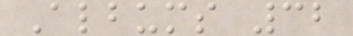Albums 32
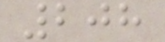208
